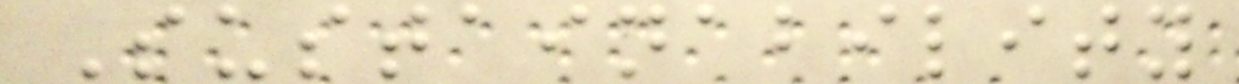Sustainability
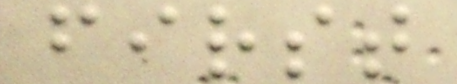first
